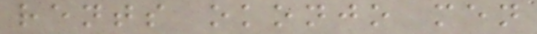rents okonjo men
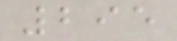295
